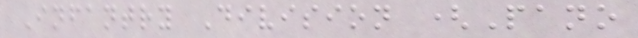Infantry Division (Pano
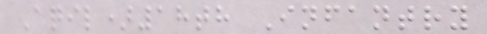Aqil)18th Infantry
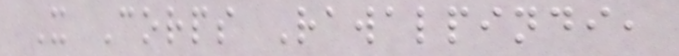X Corps Rawalpindi,
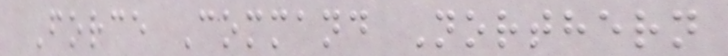Force Command Northern
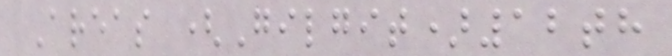Areas (Gilgit)12th
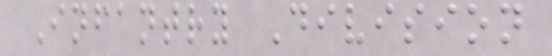Infantry Division
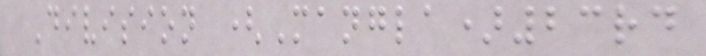Division (Mangla)23rd
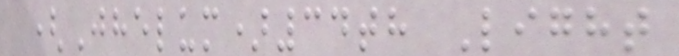(Jhelum)34th Light
